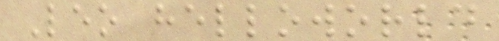Leo helloworld
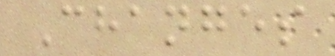Changes
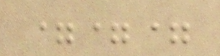===
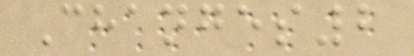Changes2
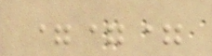===
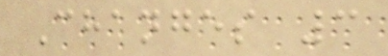Changes 3
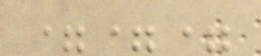===
